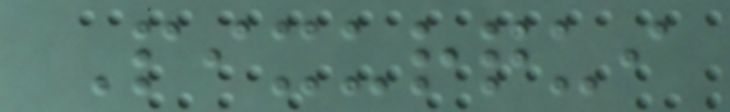Pixurqui
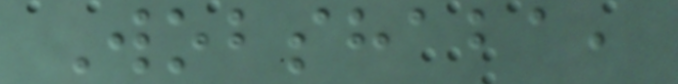Wobshaba,
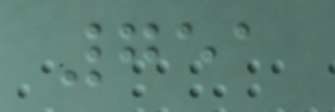751
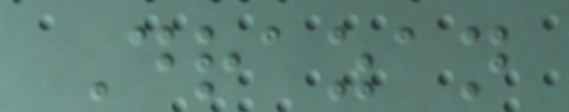Drazan
